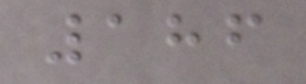186
